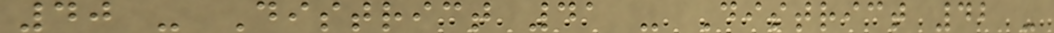40 - District 41 - District 42 -
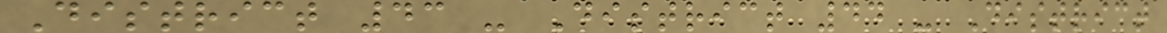District 43 - District 44 - District
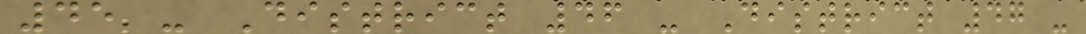45 - District 46 - District 47 -
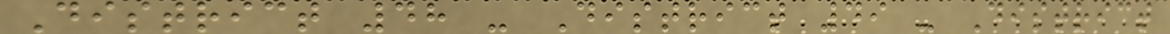District 48 - District 49 - District
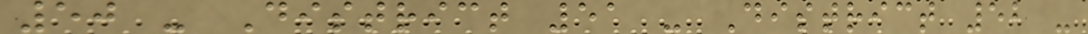50 - District 51 - District 52 -
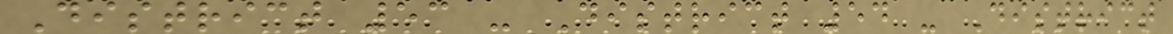District 53 - District 54 - District
